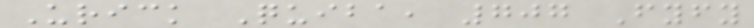Urick Quiba, 707 Fyfy
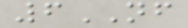6NF
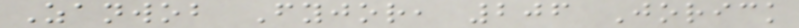Zanwob Fyjor, 206 Jorick
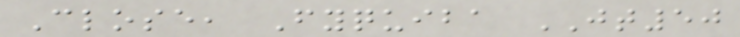Close, Fyquiba JT50
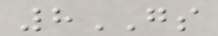8GS
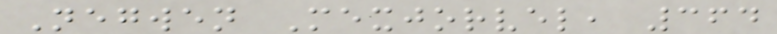Negwen Mexjorvel, 364
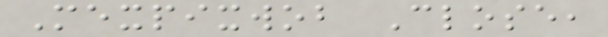Mexpixwob Close,
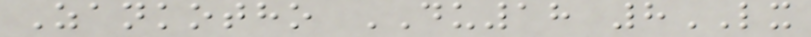Zankotho DU18 8LX
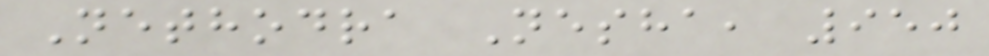Nethodra Nesha, 950
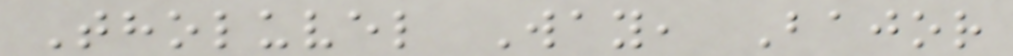Tholuvel Way, Bajor
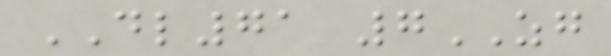DL71 7ZG
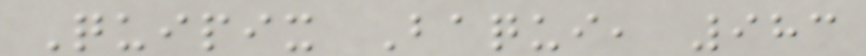Quipix Baqui, 983
